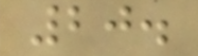20.
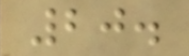20.
